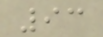93
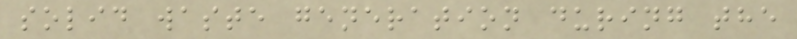solid waste generation during the
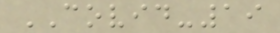COVID-19
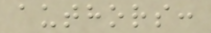authors:
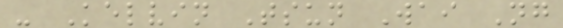- Kelvin Tsun Wai Ng
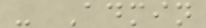- Admin
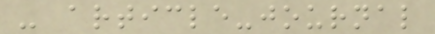- article-journal
